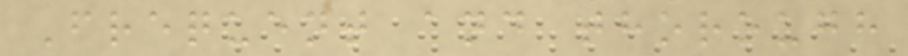Frequent and thorough
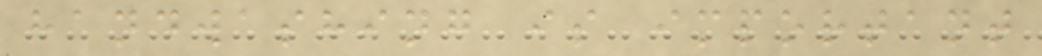handwashing is important
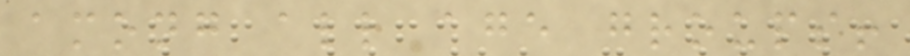among all age groups!
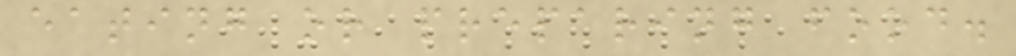eating or preparing food.
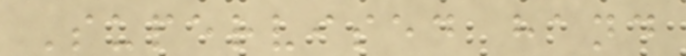Supervised hand
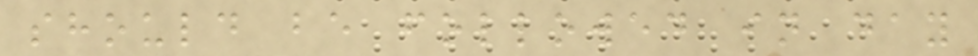should be followed in day
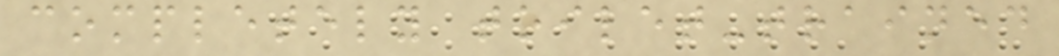completely toilet-trained
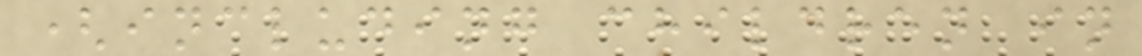(including children in
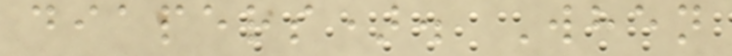diapers). When
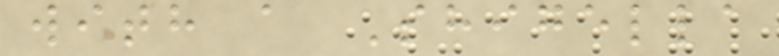with a Shigella
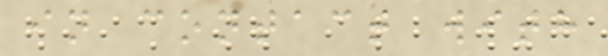in contact with
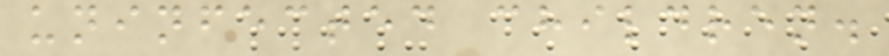uninfected children.
